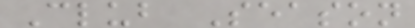Club Season
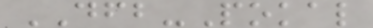DFB-Pokal
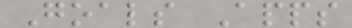Goals Apps
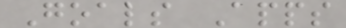Goals Apps
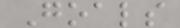Goals
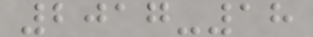2017-18
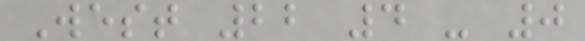West 22 4 - 0
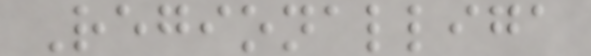Regionalliga
